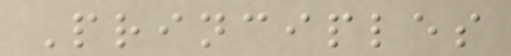Principles
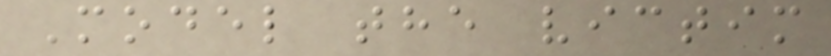Model the victim
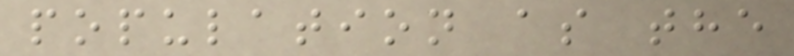population as the
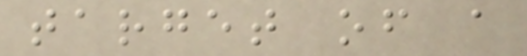target of a
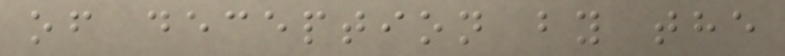of deception by the
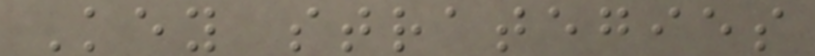Key strategies
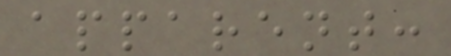apparent:
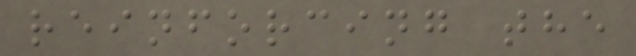reinforcing the
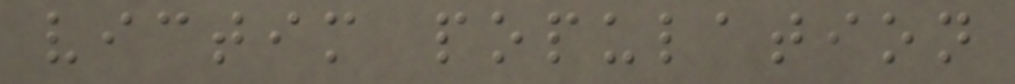victim population
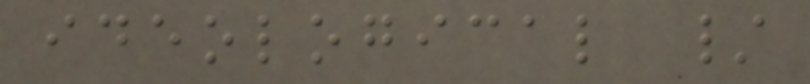ideological /
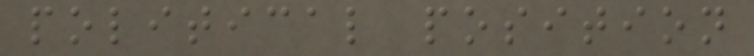political position
